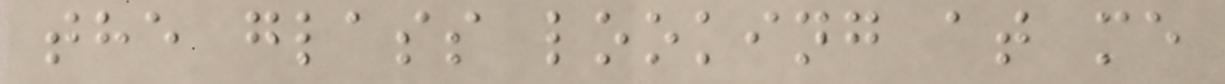the glass looking at me
